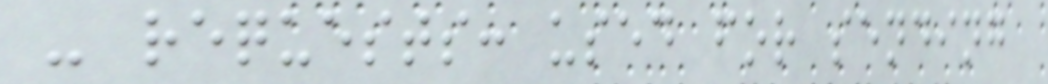- requests: used for sending
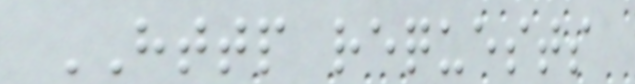HTTP requests
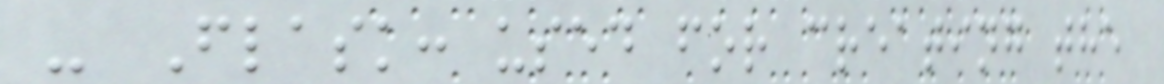- Flask: used for creating the
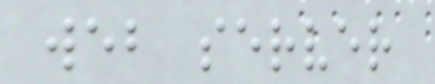web server
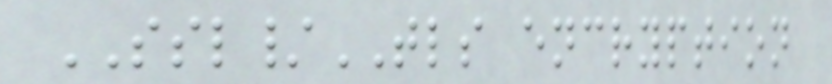SSL/TLS encryption
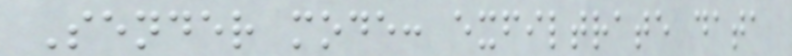Sender mode: exfiltrate data
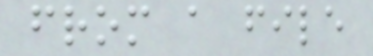from a file
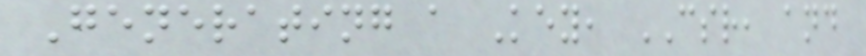Generating a Key, CSR, and
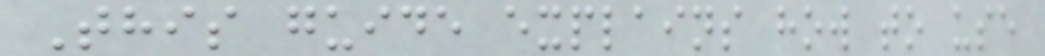This guide explains how to use
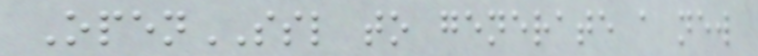OpenSSL to generate a new
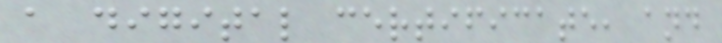a digital certificate, and
